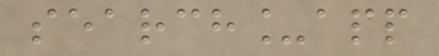search_app
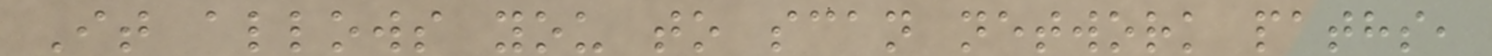It allows you to scan network paths,
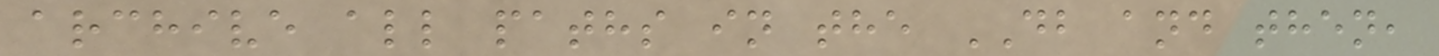archive all paths in the DB and then,
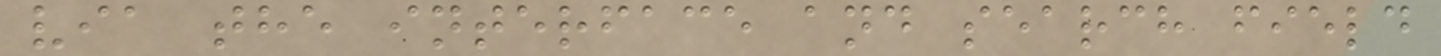via the interface and search field
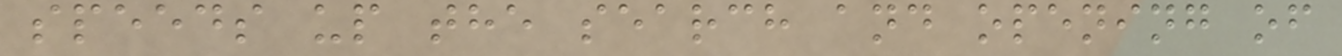speeds up the search and opening of
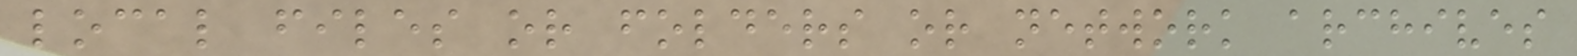local files or folders or network archives
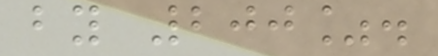by 200%.
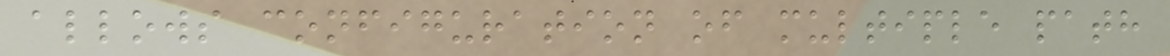allows configuration of multiple path
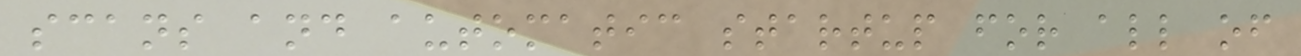scans and automatic startup for all of
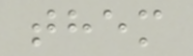them
